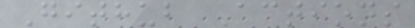Github Actions
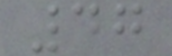47
